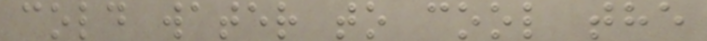cold water to cool the
